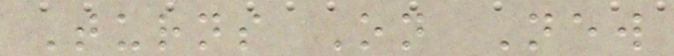Turns On New
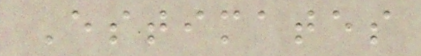Estimates
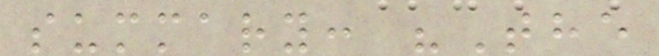summary: "The
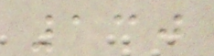130
